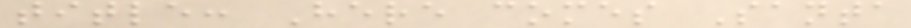title: Here comes Santa
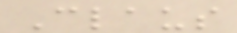Claus
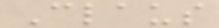Claus
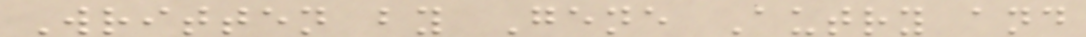Written by Gene Autry and
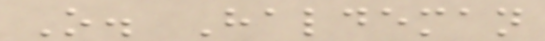O. Haldeman
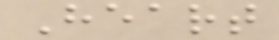Heart
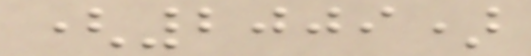(2009)
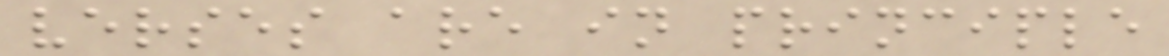verses are in principle
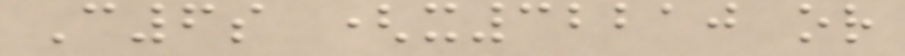C6s (x32210 or
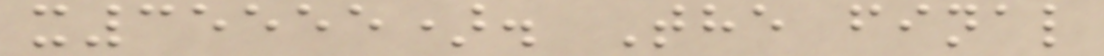x35555). The final
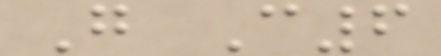G C6
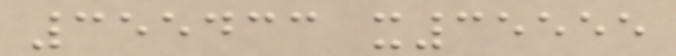355433 x35555
